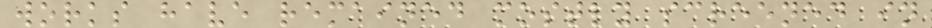works have remained mostly screened in
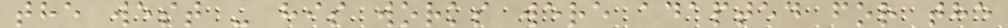the west - his works were adapted for the
